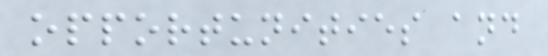opportunities and
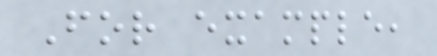For example,
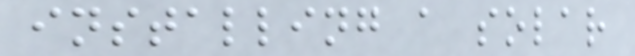installing a solar
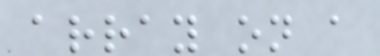array on a
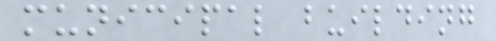municipal building
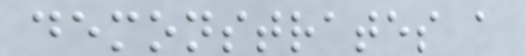demonstrates a
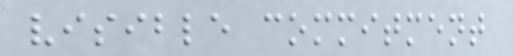visible commitment
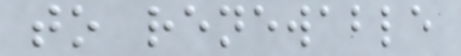to renewable
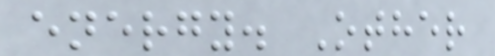energy. Other
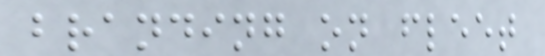branding on fleet
